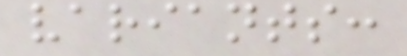variants:
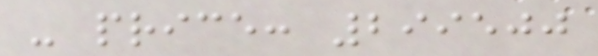- price: 299500
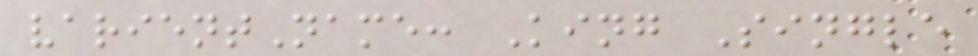varientName: King Single
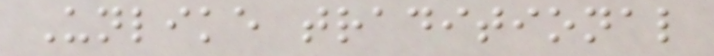Unlike traditional
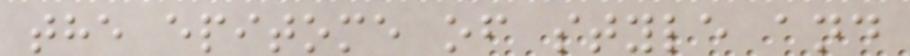the epitome of style and
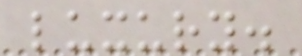luxury.
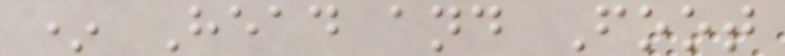* Head and Foot
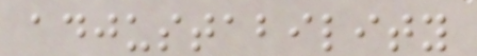adjustability
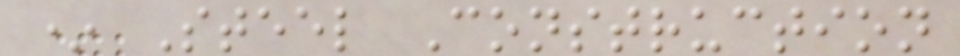* Steel Construction
